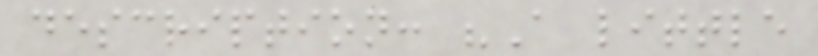description: "A little
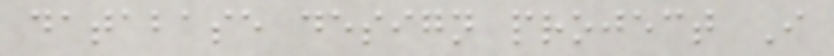database design project I
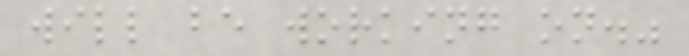will be working on."
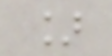]
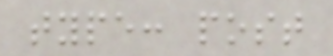type: post
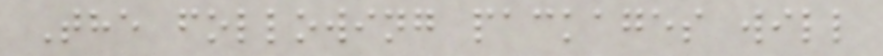The following packages will
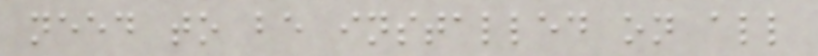need to be installed on all
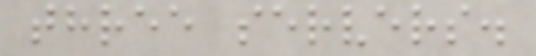three servers.
